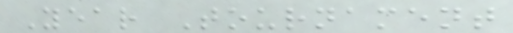Year Tournament
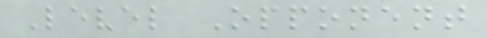Level Opponent
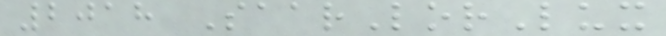2018 SaarLorLux
